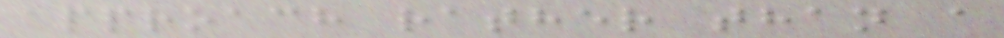approach rather than a
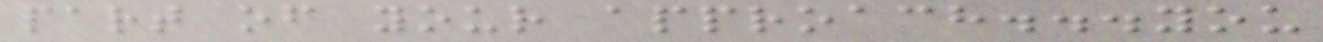part of your approach...you
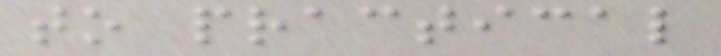to practical
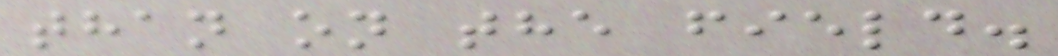than on the field.
